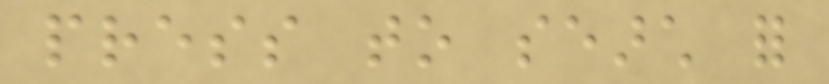press to search for
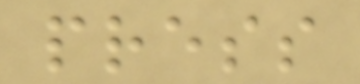press
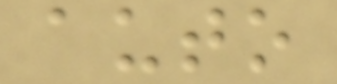auto
